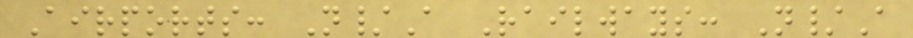Airports: N/A Railways: N/A
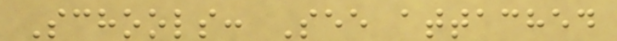Schools: See attached
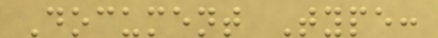Document Type:
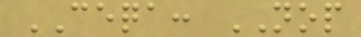CEQA: NOP
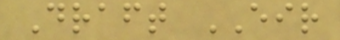Draft EIR
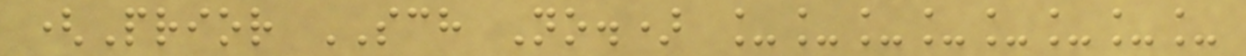(Prior SCH No.) ________
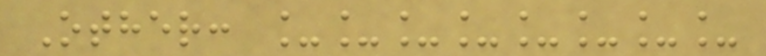Other: ________
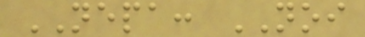NEPA: NOI
